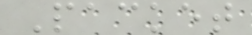Packet
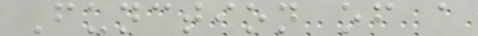Function of a
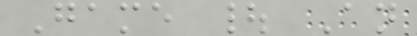Game | An
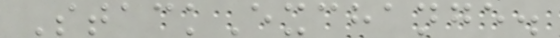StackExchange.
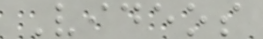Videos
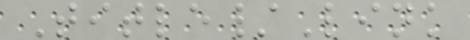Title/Link
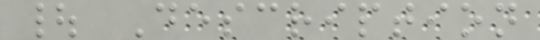| Description
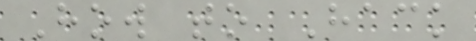How to Hack
